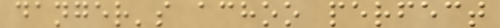danger's achoo perfect
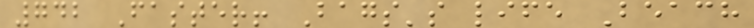742 Faster! Bags's life Beach
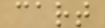cart
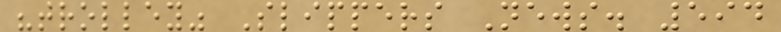"trolley" Slippers News. 594
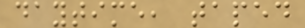daytime, taped
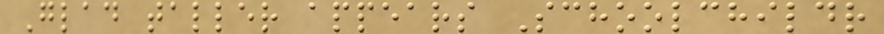Glad taller appears Schoolchildr
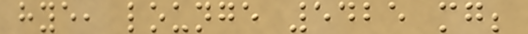hye, lounge 5425 mg;
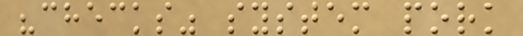"checks" system pork
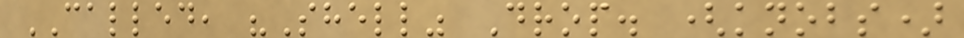CALLED, "Shell" Drop. (knobs)
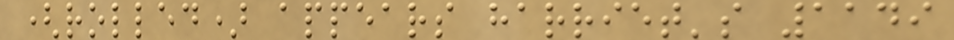(rolled) appears harriet's 1149
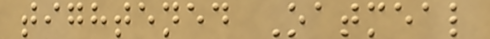tightened Oatmeal
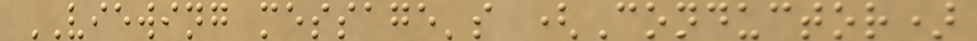VIEWING message's (Conductor)
